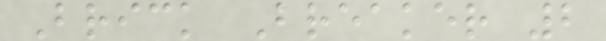Brick Breaker 2
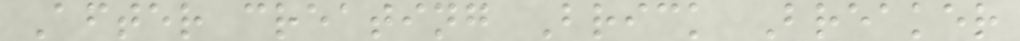After creating Brick Breaker
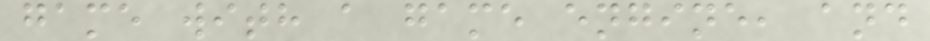game with a game engine, and
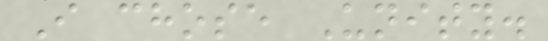I chose Unity.
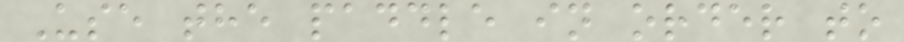Use the paddle in order to
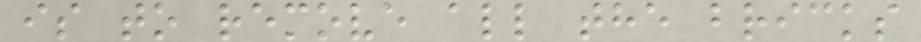is to remove all the bricks
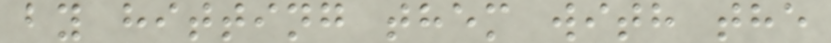by hitting them with the
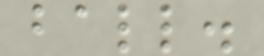ball.
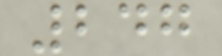247
